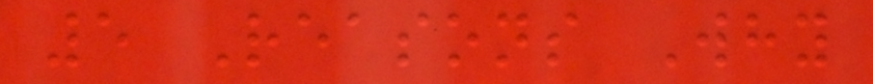5 Reasons Why
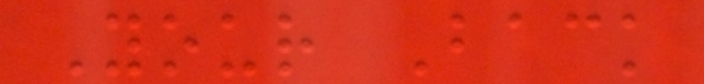Your Back
